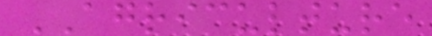AGRICULTURE
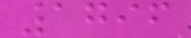1796
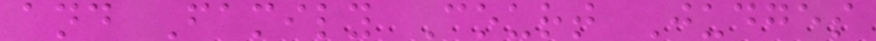and Family Court Judges
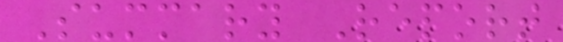Summary Report
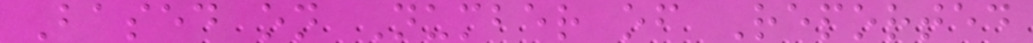Based on Number of Reported
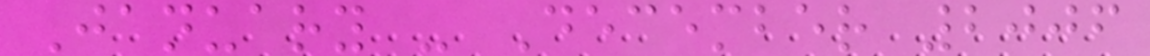January - December 2006
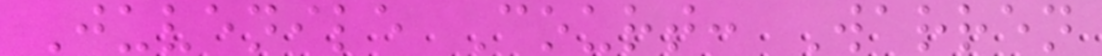Juvenile Court: Warren
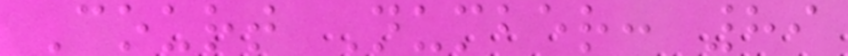Court Number: 89
